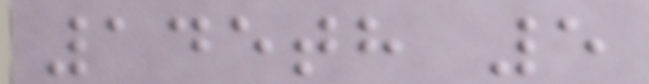145th 5
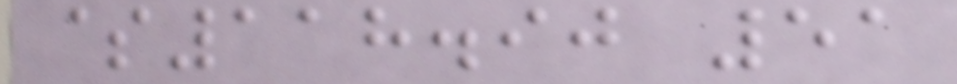$118.90 51
